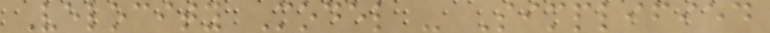Velocity Model - Simplified
